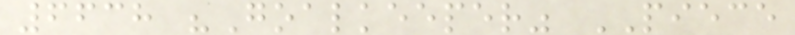6638 "Goalkeeper" PIECE
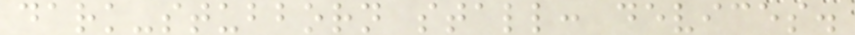dark-stubborn stall: devices.
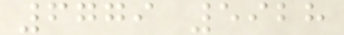6779 5928
